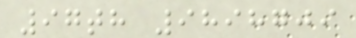97th 9898709
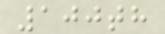100th
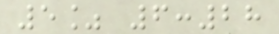5% 6:28
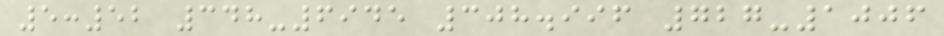5:52 348-6945 308.996 727-1006
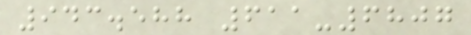943.588 611-6807
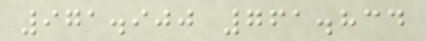971.900 761.834
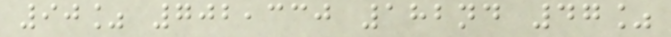90% 702,330 182nd 47%
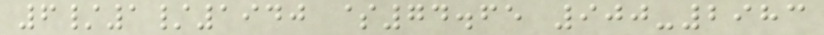6/1/1940 $74.65 900-2983
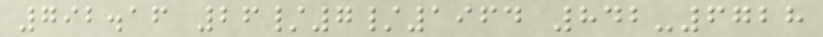792.16 26/7/1964 842-6728
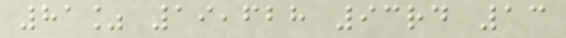81% 19,628 93rd 13
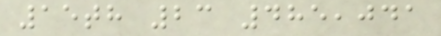15th 23 485,041
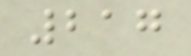217
